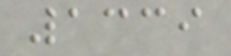1339
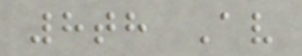8th Av
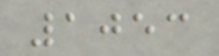1053
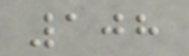108
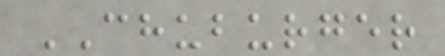CHUBURGER
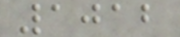1012
